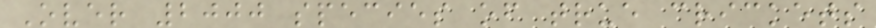Over 2000 species of true crickets
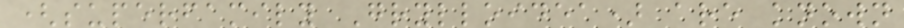(superfamily Grylloidea) are known
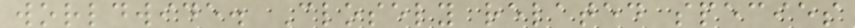worldwide. Closely related species
